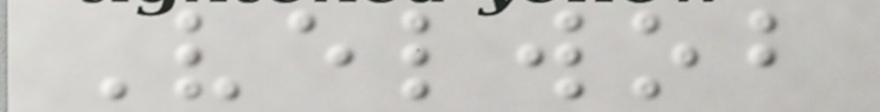Velwob
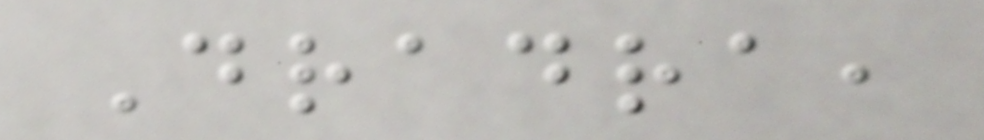Dradra,
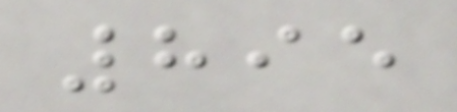895
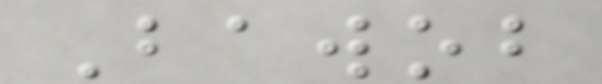Bawob
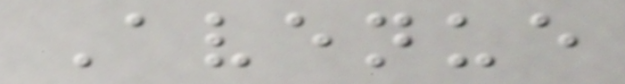Avenue
